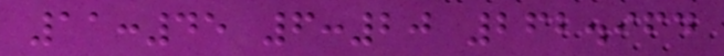11:45 6:20 262.964
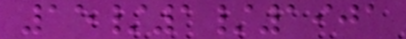15/1/1901
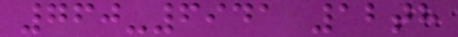760-6941 12th
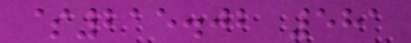$215.02 581
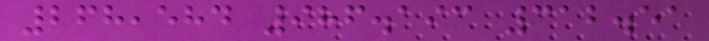268,584 986.193 312.51
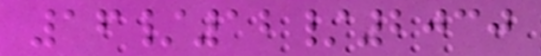16/12/2030
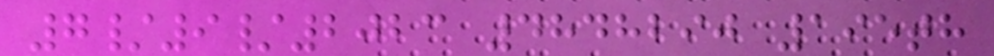7/9/2023 4848290 195th
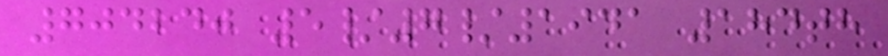704240 5/7/1941 184th
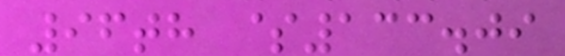96th $133.09
